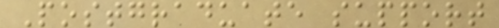Postgraduate support
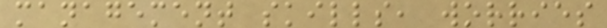management skills, worries
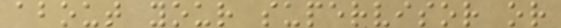about your supervisor or
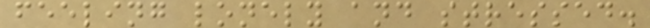feeling lonely and stressed.
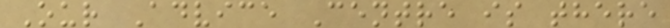Our Advice Centre is there
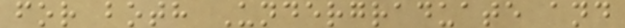for both Undergraduate and
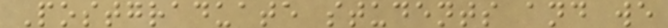Postgraduate students and we
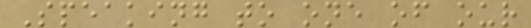Speaking to one of our
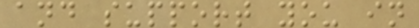and support you in
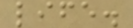life.
